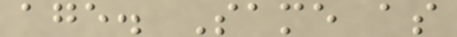age. Same as
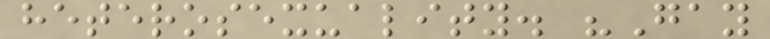heterosexuality. "Gay
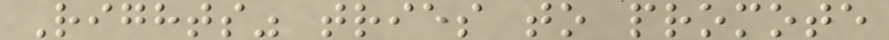Rights" tries to promote
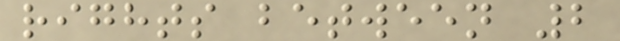rights between 2
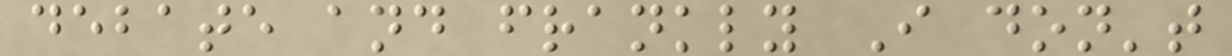debate and frankly I don't
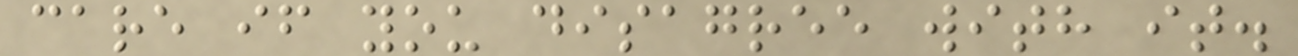care if you disagree with it.
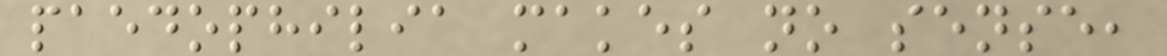paedophilia makes no sense,
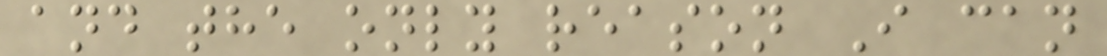and the only reason I can
